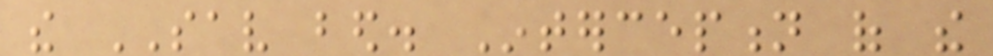the SAV bed. Interception of the
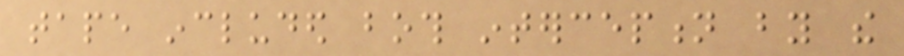tape included both interception by the
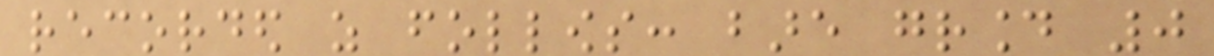recorded as follows: bare ground 0
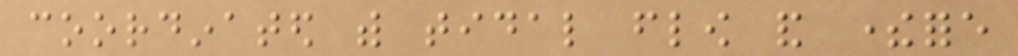coordinated with tidal flow and therefore
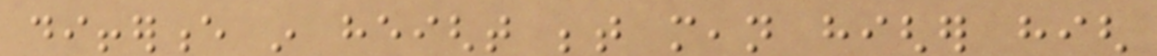difference in height between mean higher high
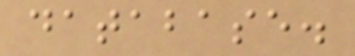database.
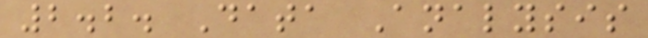2.2. Data Analysis
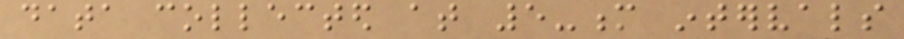data collected at 5-m intervals
